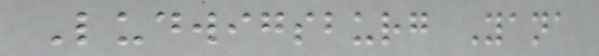Ludwigsburg Yana
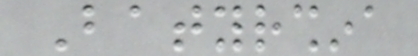Batyrshina
